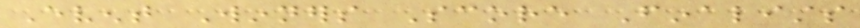Event Winners Score Finalists
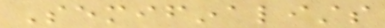Semifinalists
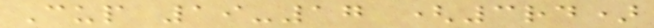Cup 19-17 (3rd)
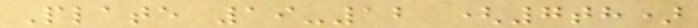Plate 19-12 (7th)
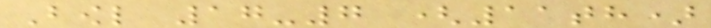Bowl 17-7 (11th)
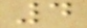4
